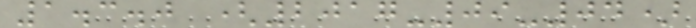1.3.0 (2017-09-04)
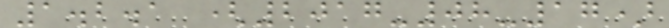1.2.1 (2017-08-17)
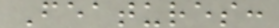Features:
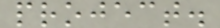project.
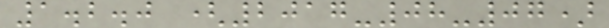1.2.0 (2017-08-07)
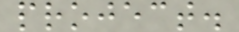project.
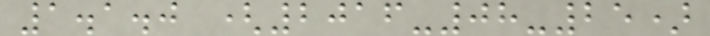1.1.0 (2016-08-25)
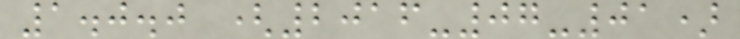1.0.0 (2016-07-01)
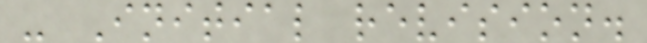- Initial revision.
